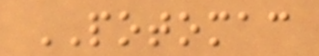POTOMAC
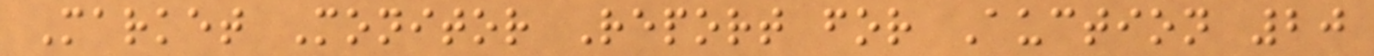Market Monitor Report for Auction 20
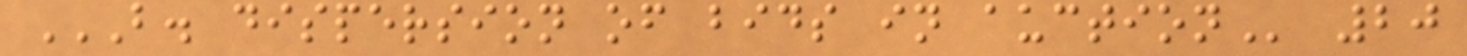B. DISPERSION OF BIDS IN AUCTION 20
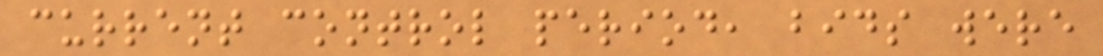current control period, bids were
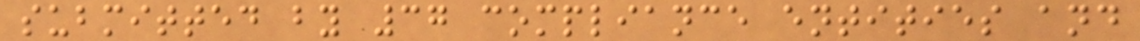submitted by 37 compliance entities and
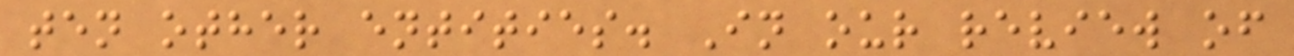ten other entities. In our review of
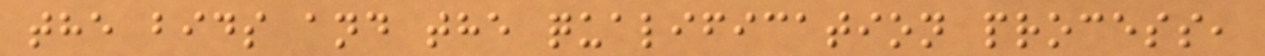the bids and the qualification process,
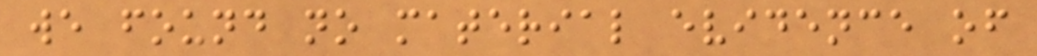we found no material evidence of
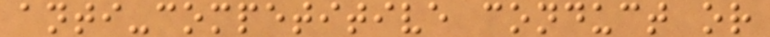anti-competitive conduct or
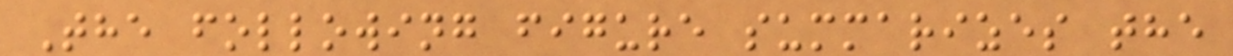The following figure summarizes the
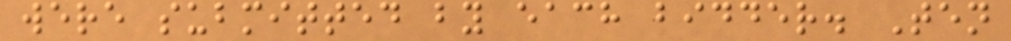were submitted by each bidder. Ten
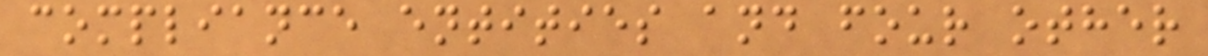compliance entities and four other
